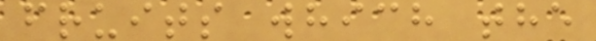fruits which the
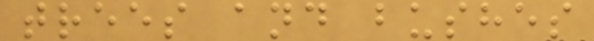trees and bushes
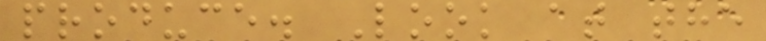produce. Look at the
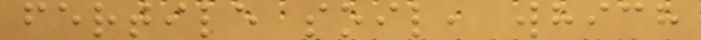fertile soil, which
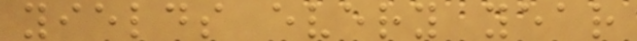yields every year
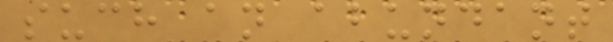such an abundant
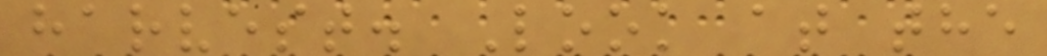harvest. Look at the
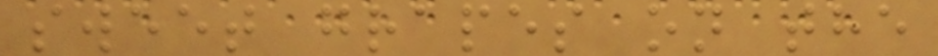sweet grapes on the
